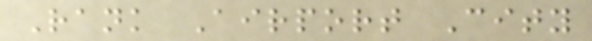Rank Airport City
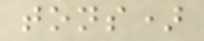tons)
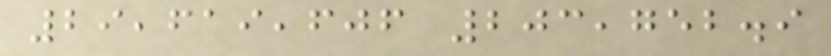29,619,606 203,752.9
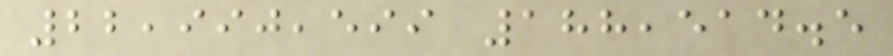22,990,599 188,514.5
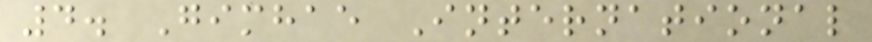4. Gimhae International
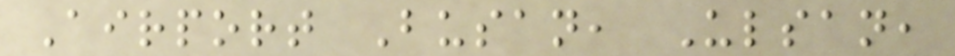Airport Busan, Ulsan,
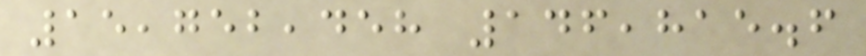15,752,458 146,815.6
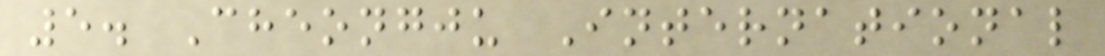5. Cheongju International
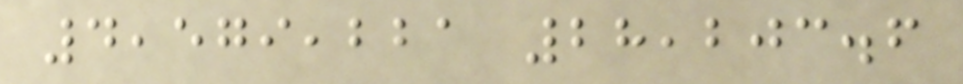4,579,221 28,203.6
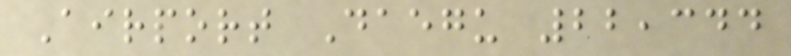Airport Daegu 22,344
